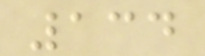134
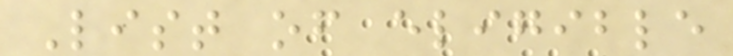List of eligible
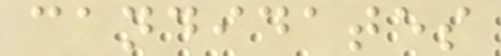candidates
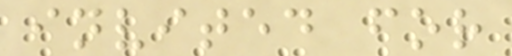invited for
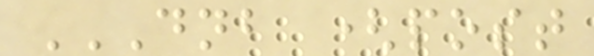DNB (POST
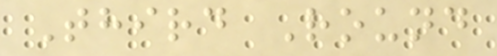Third Round
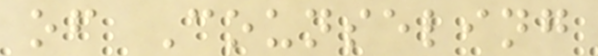of Counseling
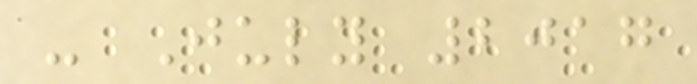- July 2017
